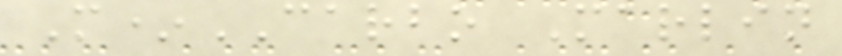M*CARBO Marlin
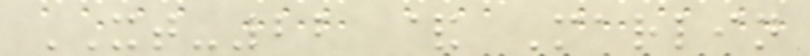XT-22 & Marlin
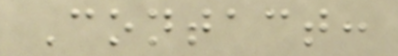Contact:
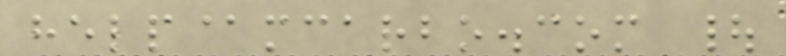help@mcarbo.com |
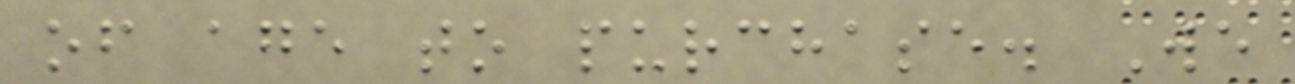of age to purchase. We
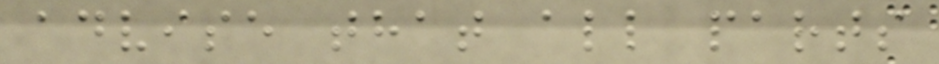advise that all parts
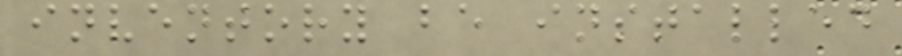inventory be installed
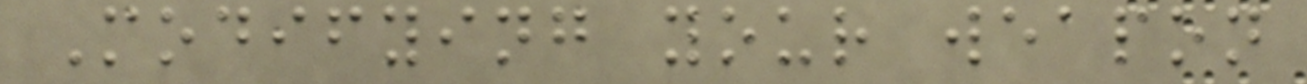Modifying your weapon
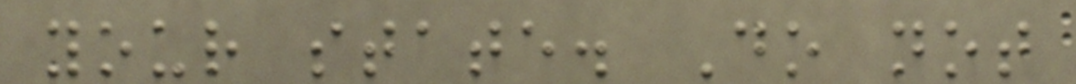your state. Do not
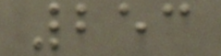253
